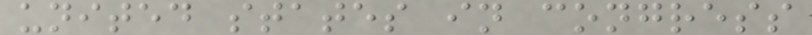united states in congress
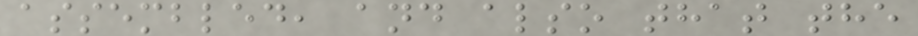assembled, and also that the
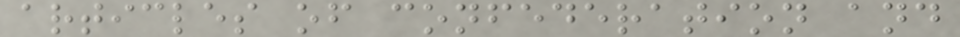articles of confederation and
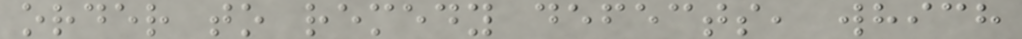order to remedy defects, which
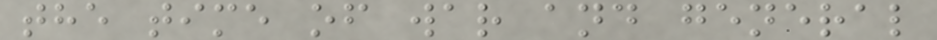the time of war and general
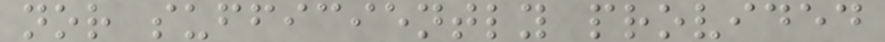nor sufficiently provided
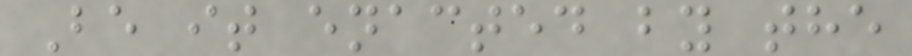Be it enacted by the
